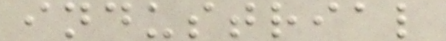industrial
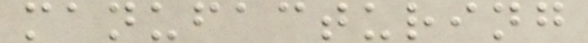manufacturing
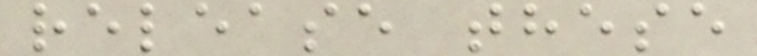release these
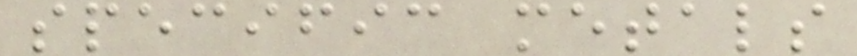specific metals
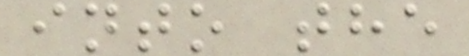into the
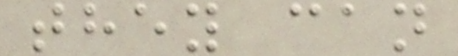they can
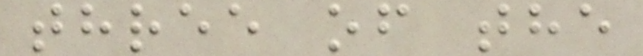three of the
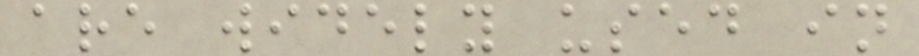are widely used in
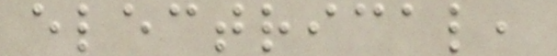electrical,
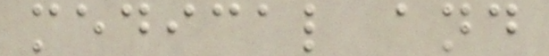medical and
